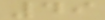49
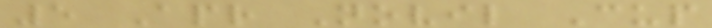5 Apr Novil Cup
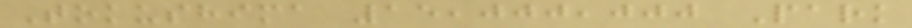Tokushima 15,000,000 Park
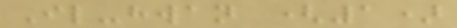Il-hwan (1)
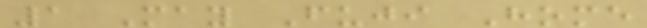1 May Fuji Home
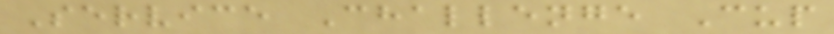Service Challenge Cup
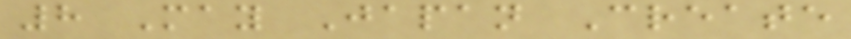8 May Japan Create
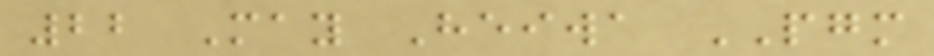22 May Heiwa PGM
